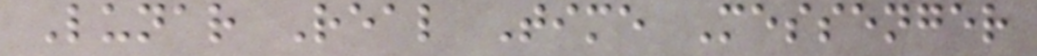Lunar Real Time Messenger
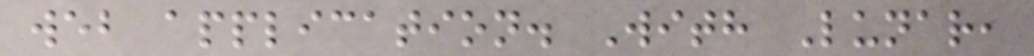web application. With Lunar,
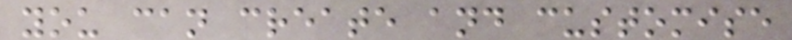you can create and customise
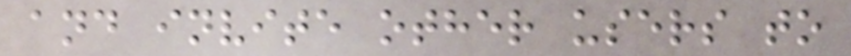and invite other users to
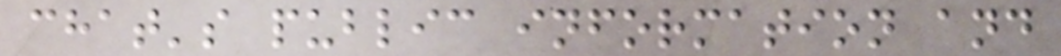chat's public information and
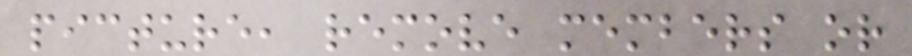picture, remove members or
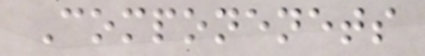Componenets
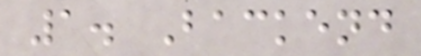1. Backend
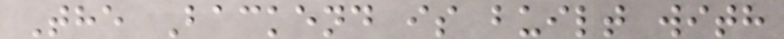The Backend is built with
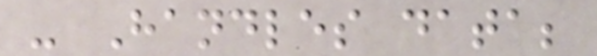- Handles data;
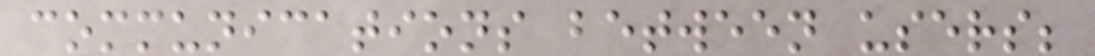communications between users;
